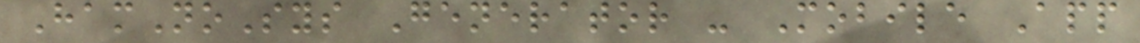HamNoSys Generator - Mobile App
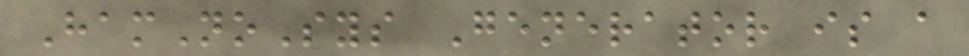HamNoSys Generator is a
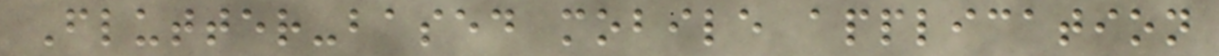Flutter-based mobile application
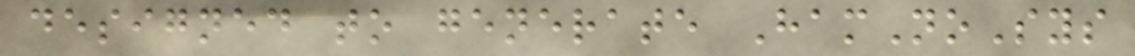designed to generate HamNoSys
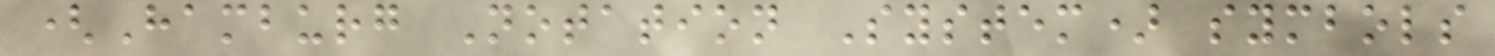(Hamburg Notation System) symbols
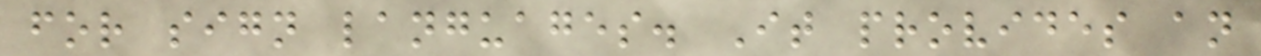for sign languages. It provides an
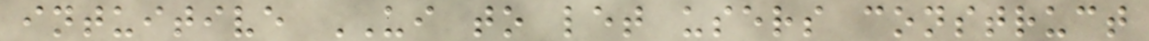intuitive UI to let users construct
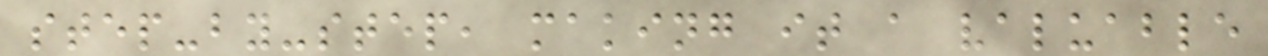step-by-step, making it a valuable
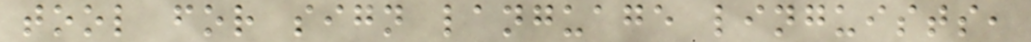tool for sign language linguists,
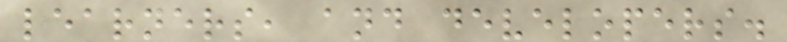learners, and developers.
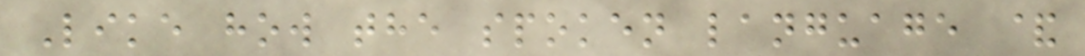Like how the spoken language &
